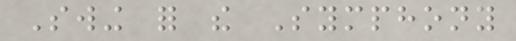Swing for the Symphony
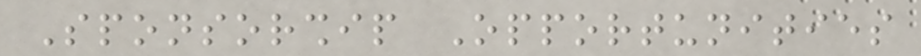Sponsorship Opportunities
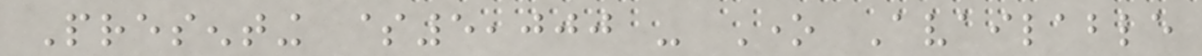Presenting $5,000 - One Available
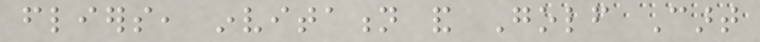fliers, invitation and Golf Cart
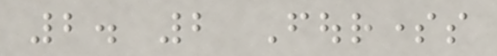2. 2 Foursomes
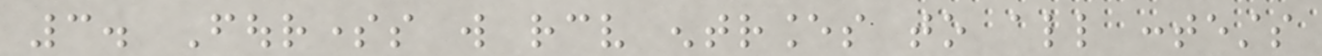3. Foursomes will receive entrances to all contests
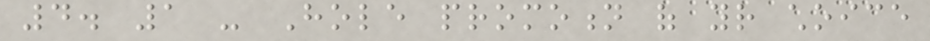4. 1 - Hole promotion of your choice
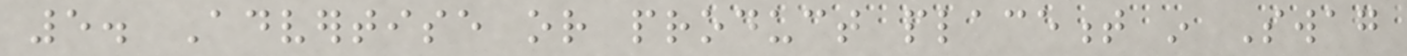5. Advertise or product placement in Swag
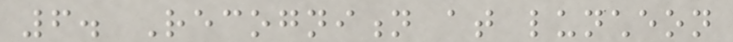6. Recognition at luncheon
